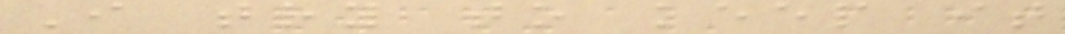I try to keep it
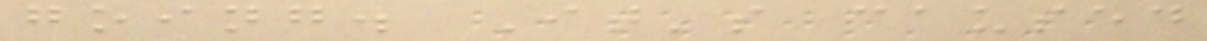going. It's caused
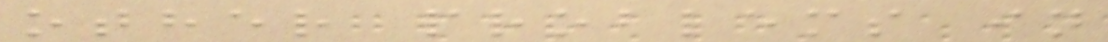other problems in
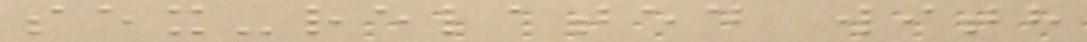sex-related with
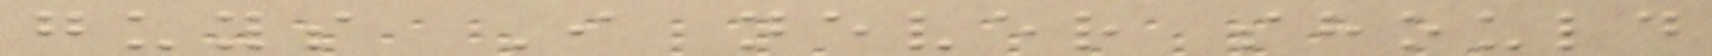guys I never should
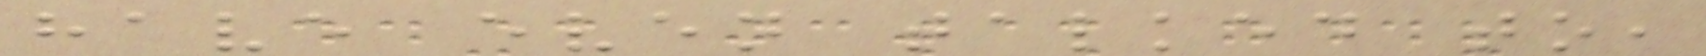have even talked to,
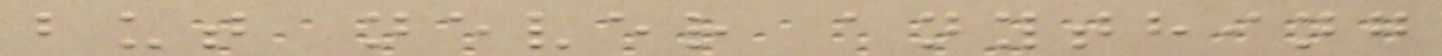but never anything
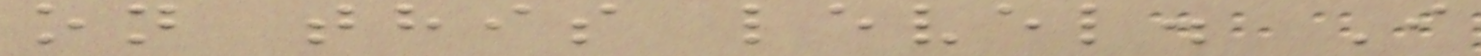on this level. I
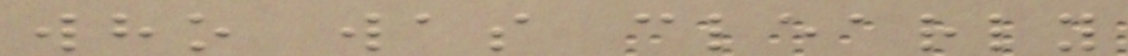who was clearly
